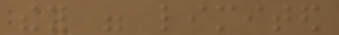they were limited
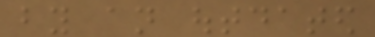by an outdated
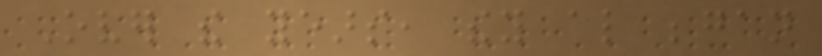Over the years, they also began
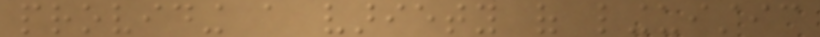providing a variety of linguistic
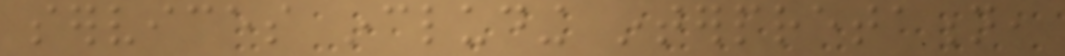services including interpretation,
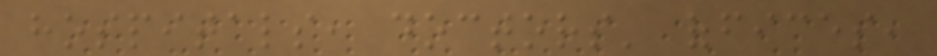hospitals, doctors' offices,
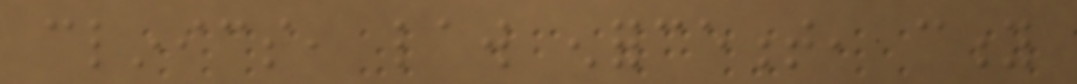clinics, law enforcement, city
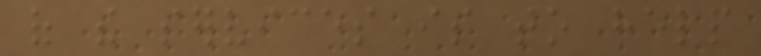of the services is to help
